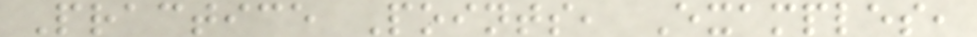Practice Points, Examples,
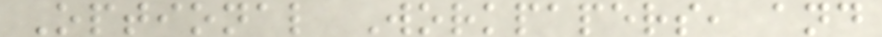Optional Workpapers, and
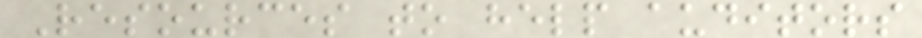Resources to help auditors
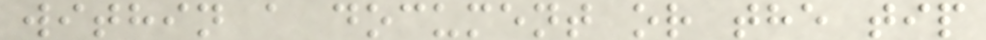within a document or the tip
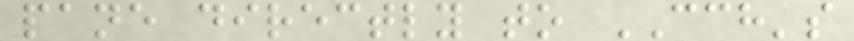pane directly to CCH's
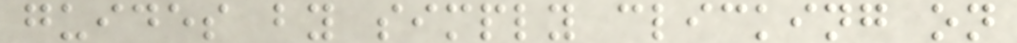guides by simply clicking on
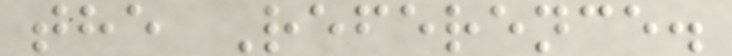the Reference.
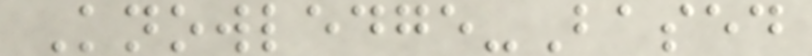Knowledge-Based
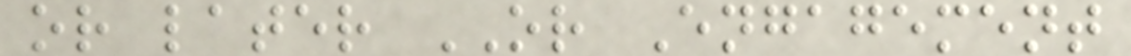or later OR Engagement
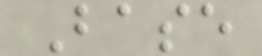Base
